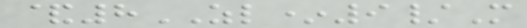&8ZL*9/M
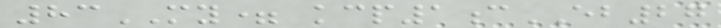83MY= kcp1cEB27
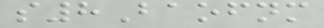s8Baofnm
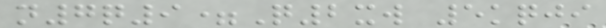n7q9=Q2xw 5kqji
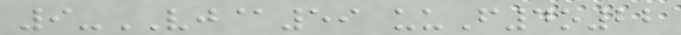9-VJ@59 uuF4o22
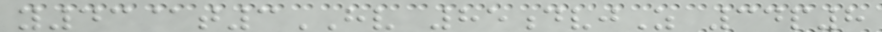y43@t3HV 85dvjZ 34p8
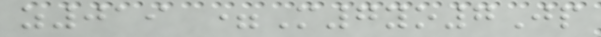z019 =M7yo7Jp
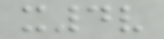x4v
